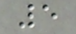5
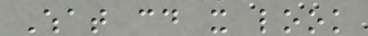What could it look
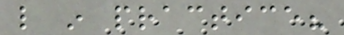like in practice?
